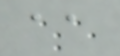aa
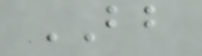BB
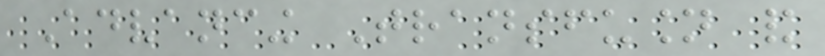Advancing Transfusion and
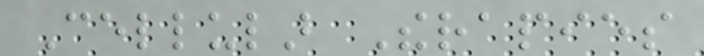Cellular Therapies
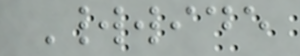Worldwide
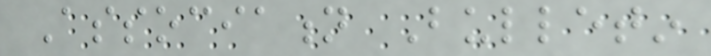Association Bulletin
